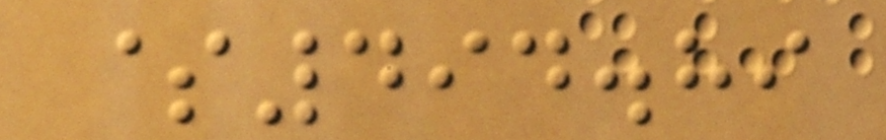$494.89
